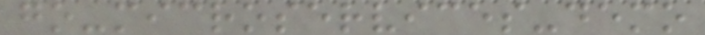go-microservices-demo
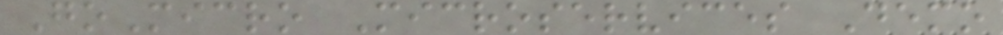GoMicro Microservices Demo
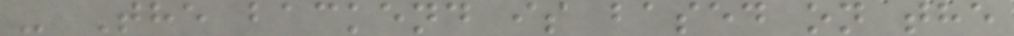- The backend is based on the
